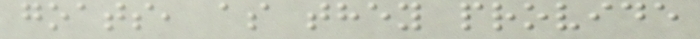goats, as they provide
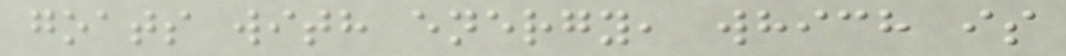goats with energy, which is
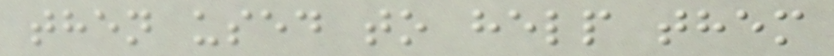then used to help them
